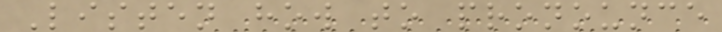Listen how to pronounce
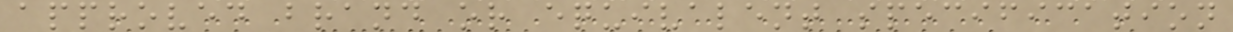approved brand or equivalent specification
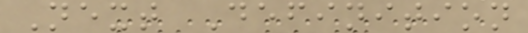Next Definition
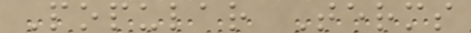Popular Terms
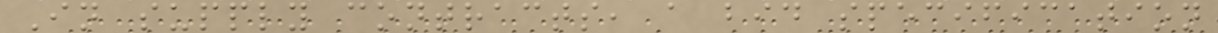In supply contracts, a bid specification
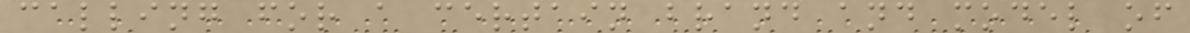calling for a certain brand and model of
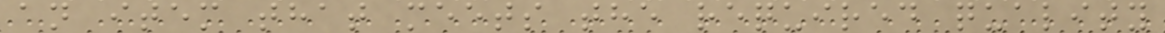an item that meets the required quality
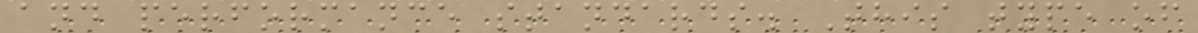and performance standards. This type of
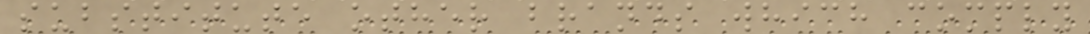substitute other brands which comply
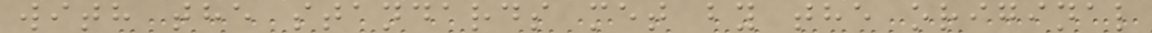with the standards met by the original
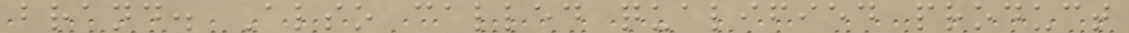brand. Also called qualified product
